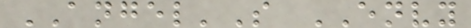ANGEL'S ENVY
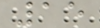15
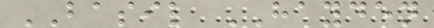BASIL HAYDEN
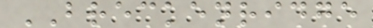BRECKENRIDGE
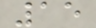15
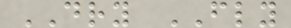DRY FLY
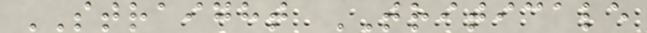STRAIGHT TRITICALE
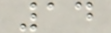14
